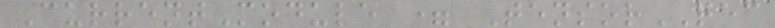CurrentModule = TensorQEC
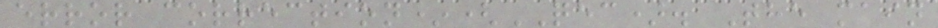error correction*(QEC). The main
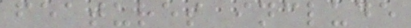features include
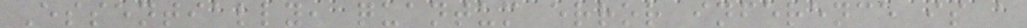Essentially, quantum error inference is a
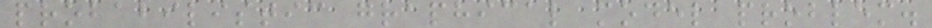probabilistic graphical model problem.
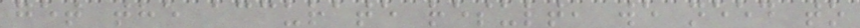get the accurate result, we need to
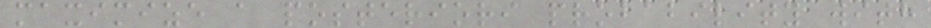maximize a posteriori probability with
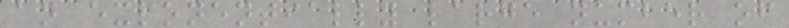an exponentially large number of
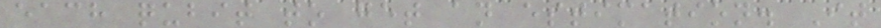each qubit to get an estimation. It
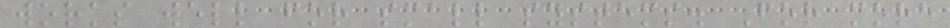works well for small systems. For more
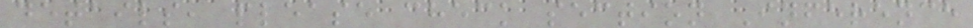details, please check section Inference
